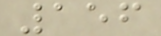156
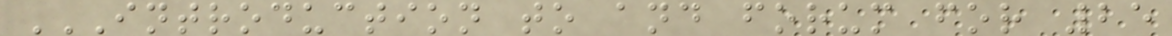INTRODUCTION TO AND FORUM FOR 25
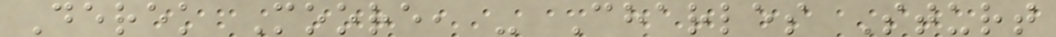Derek Moore, - Charles Sturt
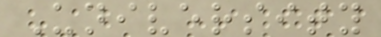University
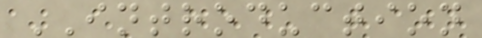INTRODUCTION
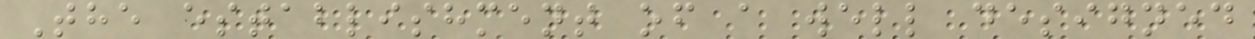The establishment of a well designed
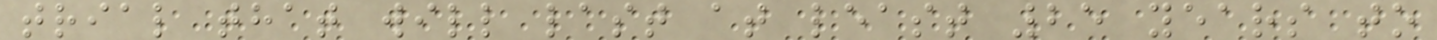trial that will last at least 25 years to
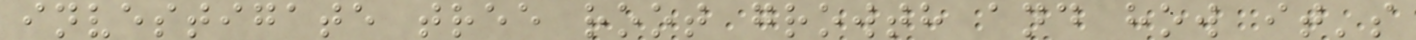investigate tree root growth and how it's
